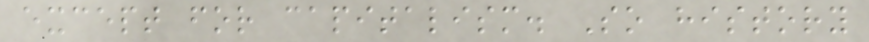except for capitalism. So history
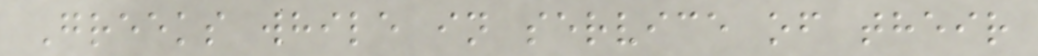Greeks while in service of their
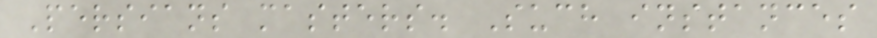Persians masters. Such instances
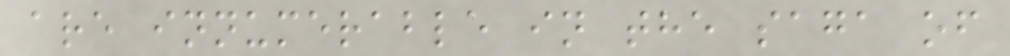are innumerable in the saga of
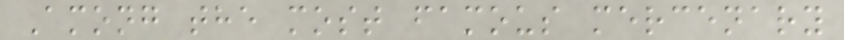Among the most famous mercenary
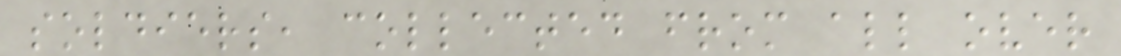soldiers, collected from all over
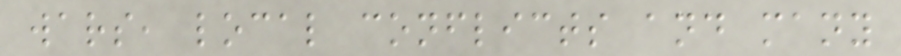wars, local conflicts and many
